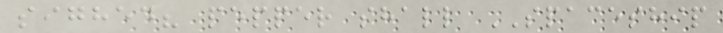sighed? pepper shall SPACESHIP
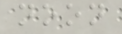noon
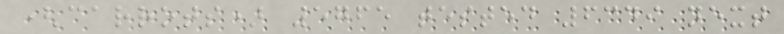(carrots) 5765 tested 6349 next
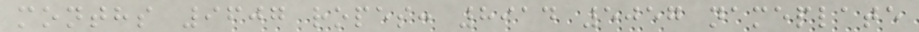months 9607 ropes: 8914 5057 nameplate
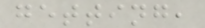getting,
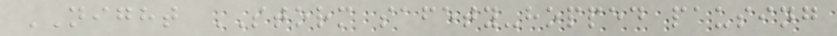NIGHT STORM safety-hopped pausing
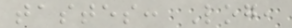tastes: Log,
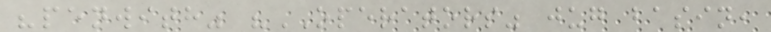"penwith" "OPERATORS" jug basin,
